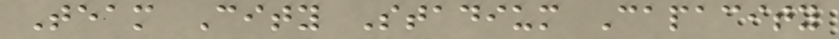Team City Stadium Capacity
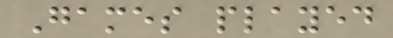Games played
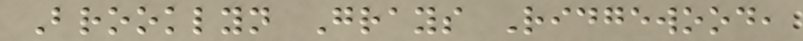Brooklyn Grays Ridgewood,
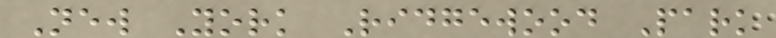New York Ridgewood Park
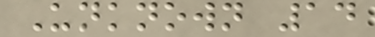Unknown 14
